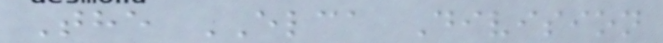The ELCA Division
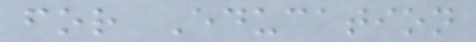for Education
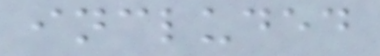included
